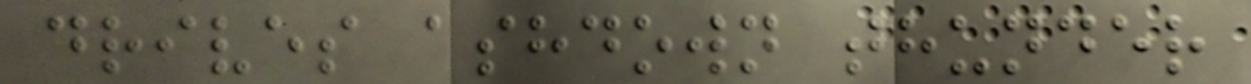drives ashdown thunder
